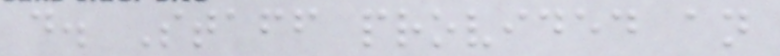d. Staff provided an
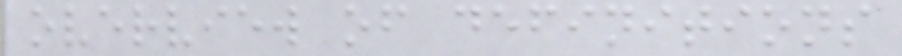overview of definitions
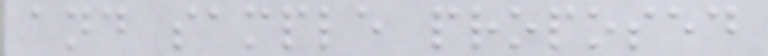and sample proposed
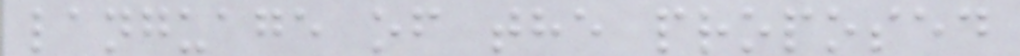language of the proposed
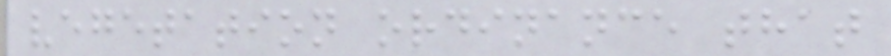vegetation ordinance that
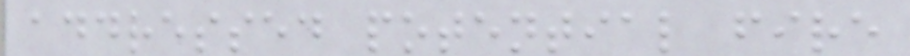addressed potential fire
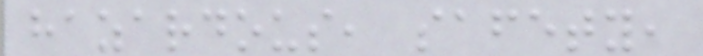hazardous, safety,
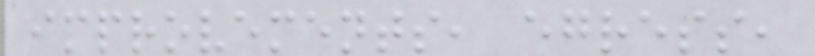improvements, egress,
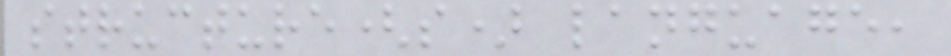structure(s) language,
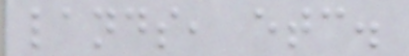lands, etc.
